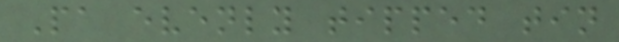Pa evenly tipped tin
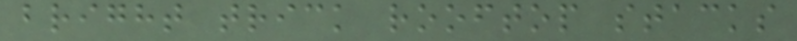bright trick rooftop stacks
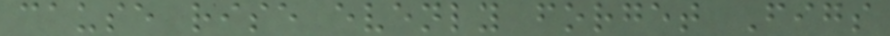cause rise evenly forget Figs
